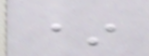*
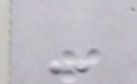-
